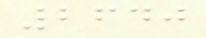2640
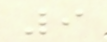9
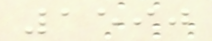1590
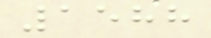1588
